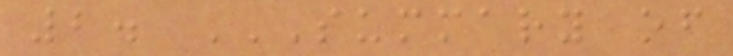2. SUMMARY OF
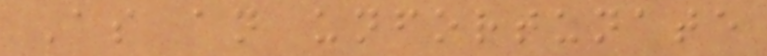As an unfortunate
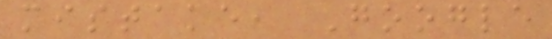mistake, Google
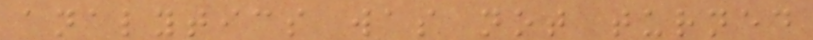analytics was not turned
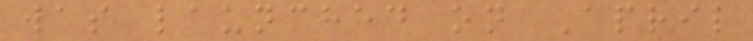was launched on April
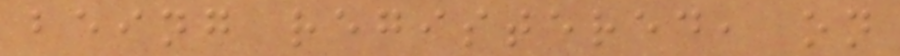being registered, on
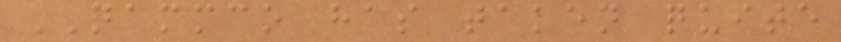NAMMCO has taken quite
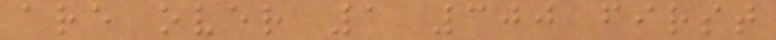are over 1 300 first
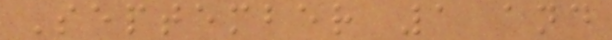September 1 and
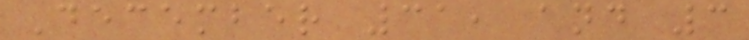December 31, and 3
